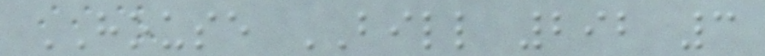HOUSE BILL 292 3
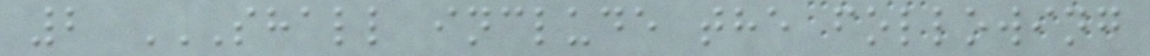2 SHALL INCLUDE THE FOLLOWING
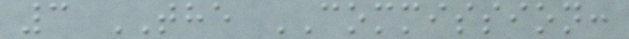3 THE COMMISSION:
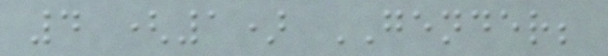4 (1) GENDER;
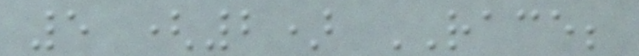5 (2) RACE;
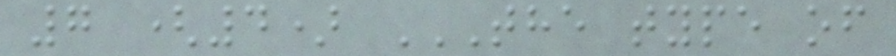7 (4) THE TYPE OF
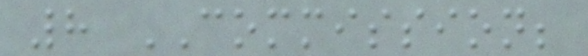8 COMMISSION;
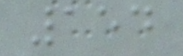154
